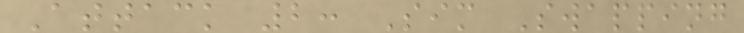Attack 2: Sim Swapping
